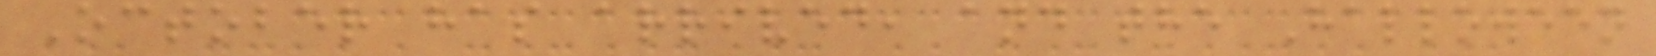October has arrived, and the Halloween
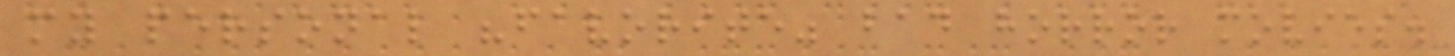my personal "favorite" bad horror movies.
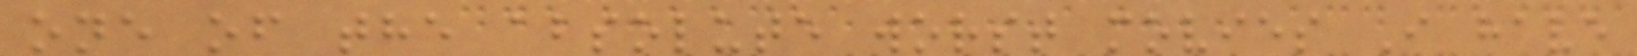one of the absolute worst movies I have
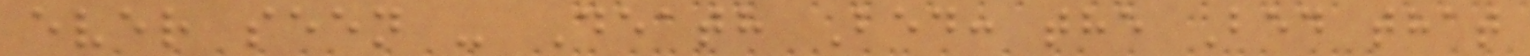ever seen - Death Bed: the Bed that
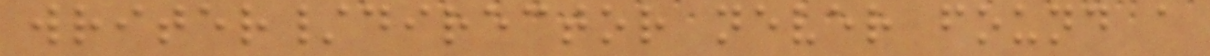writer/director never found a
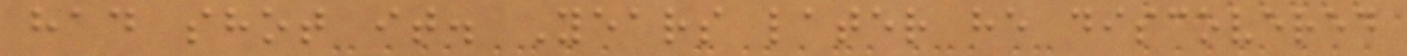had shot it. Years later he discovered
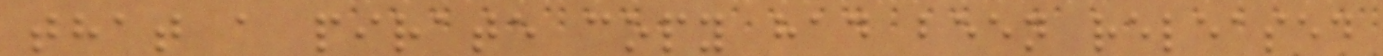that a pirate copy had been released
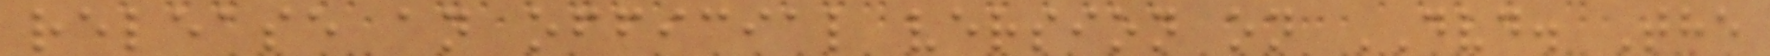release an official version on DVD. The
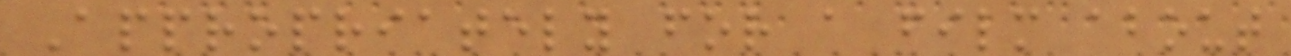Appropriately for a film about
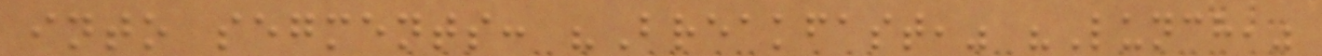into segments: "Breakfast," "Lunch,"
